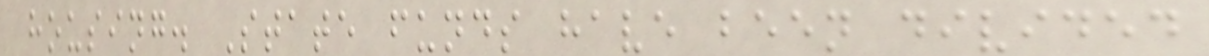housing. State funds have been divided
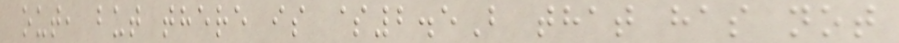out, but there is $2.5B that has not
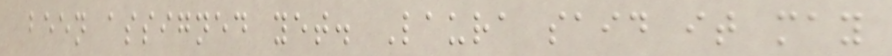been assigned yet. Laura said it may
